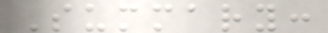Summary:
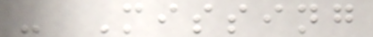- Missing
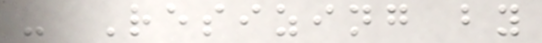- Resizing by
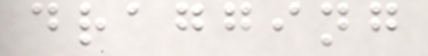dragging
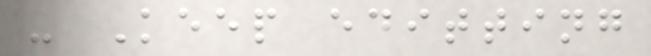- Keep editting
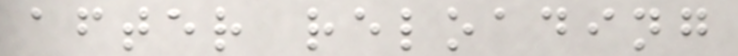after reloading
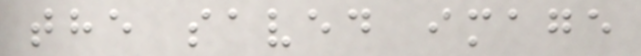the saved image
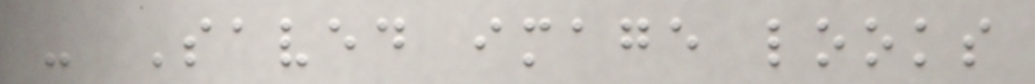- Saved image looks
